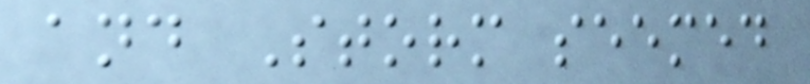and Storm seemed
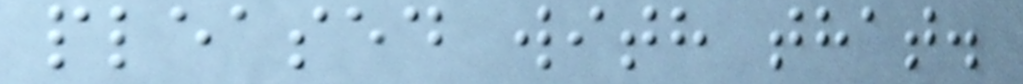pleased with that.
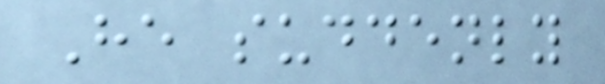He suddenly
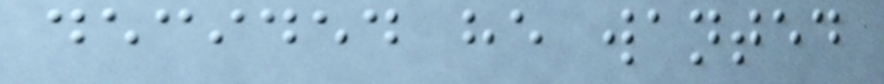decided he wanted
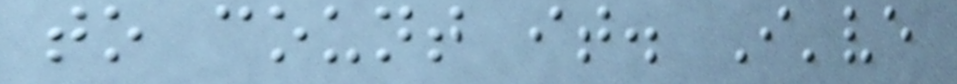to count it. I've
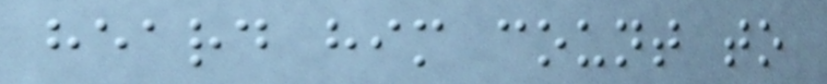heard him count to
